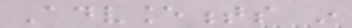Advancements in
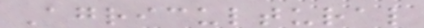Agricultural
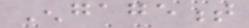Engagement
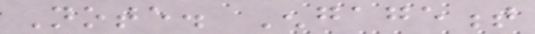Note. Engagement
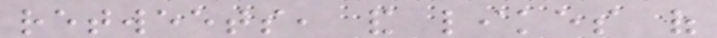retweets, and likes of
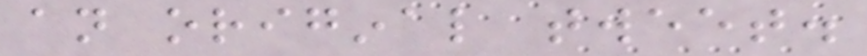an original tweet.
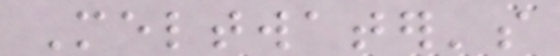Meltwater's
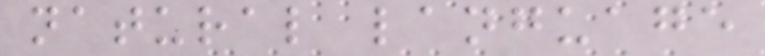natural language
